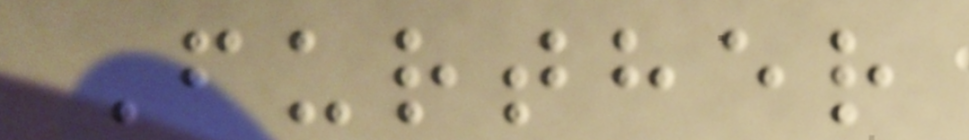Further
